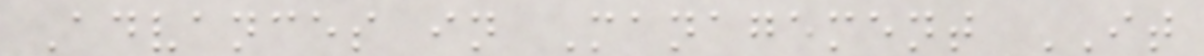Advances in Management IT
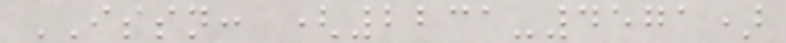ISSN: (2231-4571)
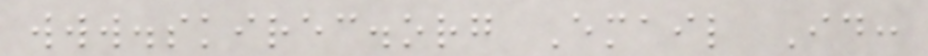www.skirec.org Email Id:
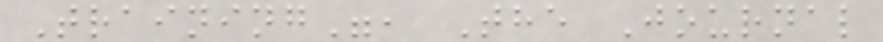Training", The Journal
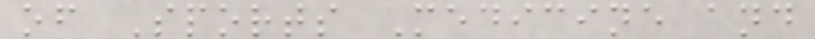of Sports Medicine and
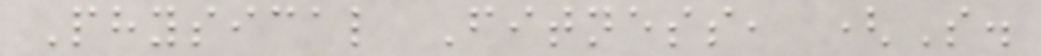Physical Fitness, (S.
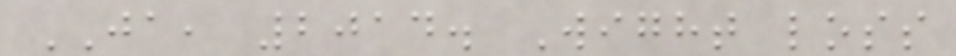JA, 2014. Wight loss
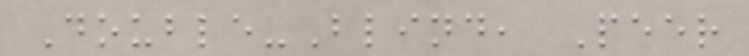Double-Blind, Peer
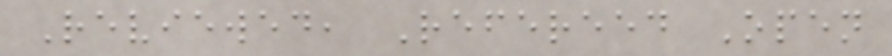Reviewed, Refereed Open
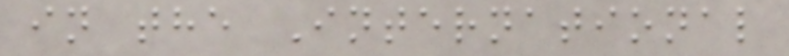in the International
